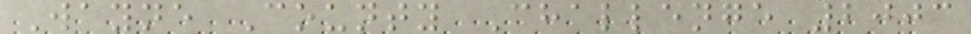Wayne County Challenge 2003
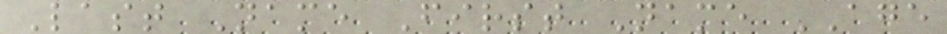Last Name First Name AGE
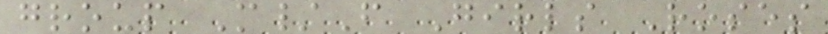group M/F Girls Roses
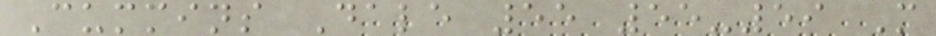Cummins Dale 55 55-59 M
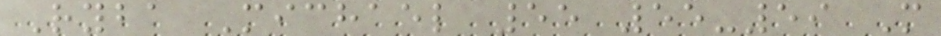Ryba Michael 55 55-59 M
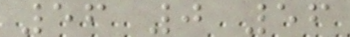56 0 56
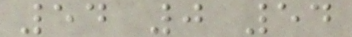54 0 54
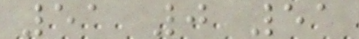51 0 51
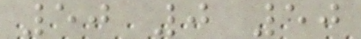50 0 50
